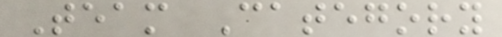Team Category
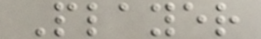Player
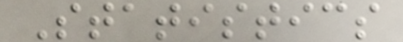Statistics
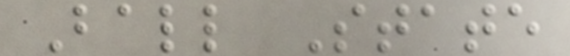Ball State
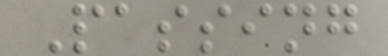Passing
